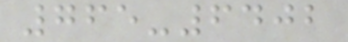765-6402
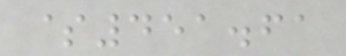$451.61
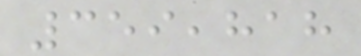359,818
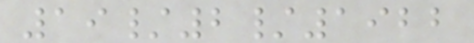19/2/1922
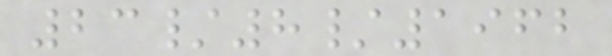23/8/1962
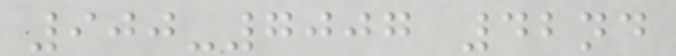900-7007 42nd
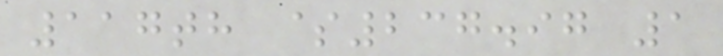117th $237.97 1
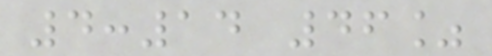4:14 46%
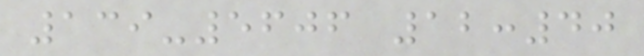139-5606 12:40
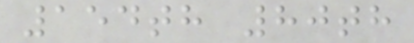154th 80th
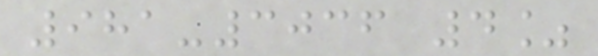981-3036 4%
